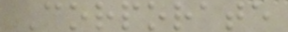Corporate
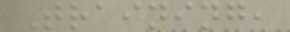Training,
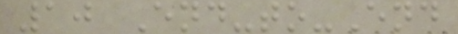10 End-to-End
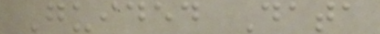Guided Data
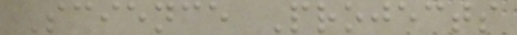Science Projects
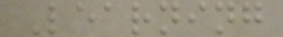Learning
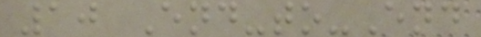10 End-to-End
